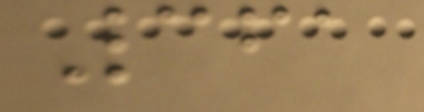361
